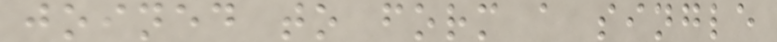joined to form a single
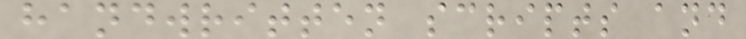handwritten scripts and
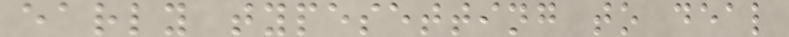early typesetting to deal
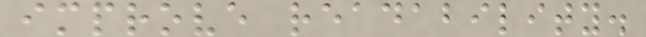improve readability.
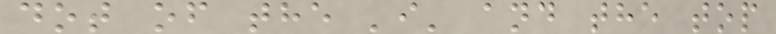dot of the 'i' and the top
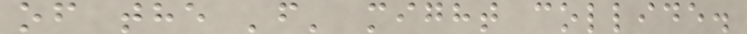of the 'f' might collide.
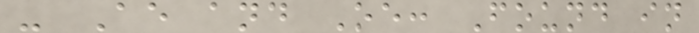- Ae and Oe: Found in
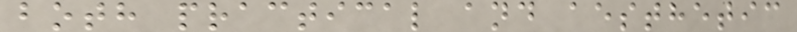both practical and aesthetic
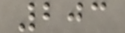203
